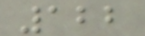122
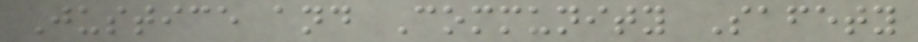Justice and Community Safety
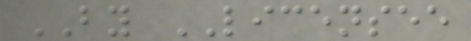BY LICENSEE
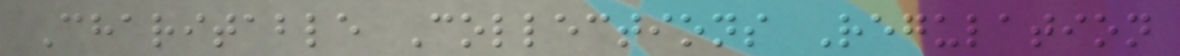Charitable Collections Regulation
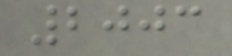2003
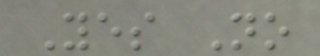Yes No
